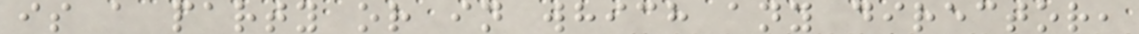is a party or in which any director,
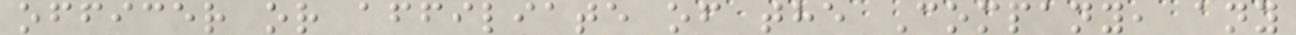officer or affiliate of the Company, any
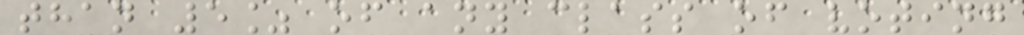than 5% of any class of voting
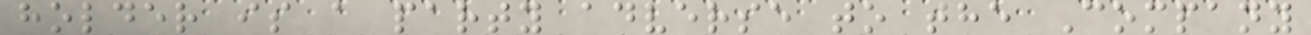holder is a party adverse to the Company
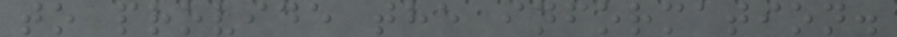to provide the information.
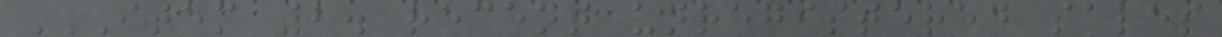ITEM 2. RECENT UNREGISTERED SALES
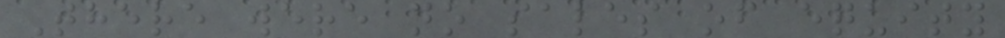There were no sales of equity
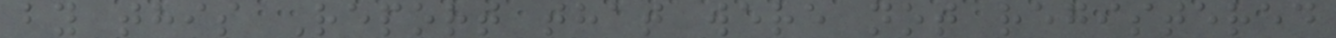by this Report that were not registered
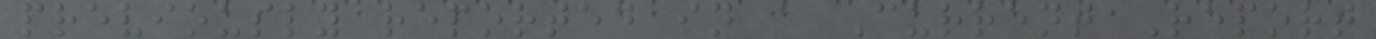previously reported in a Current Report
